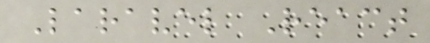Laravel React
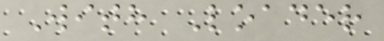With Loader
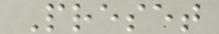Preset
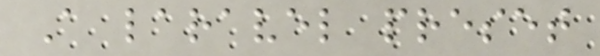A laravel preset
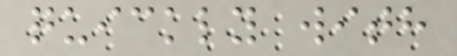quickly with
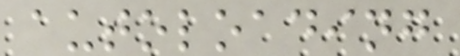autoloading
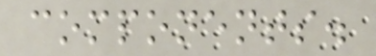components.
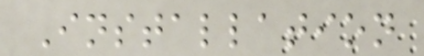Installation
